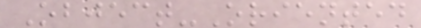Object-Oriented
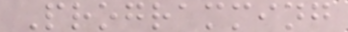Programming
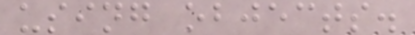using objects.
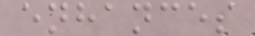enhances
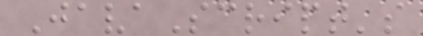JavaScript's
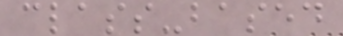class-based
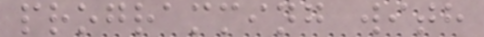programming with
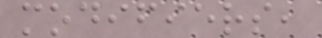modifiers,
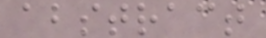abstract
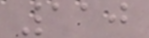110
